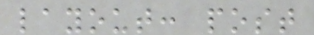layout: post
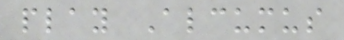play Alcumus
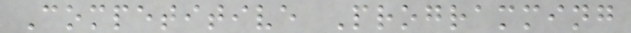Competitive Programming
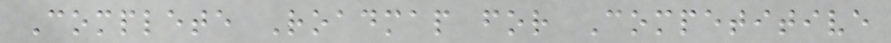Complete Roadmap for Competitive
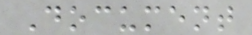Document
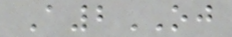A2OJ
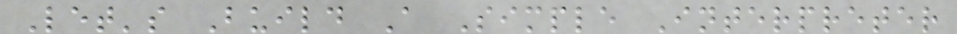Let's Build A Simple Interpreter
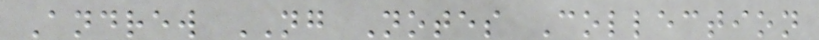Andrew NG Notes Collection
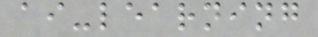ai-learning
